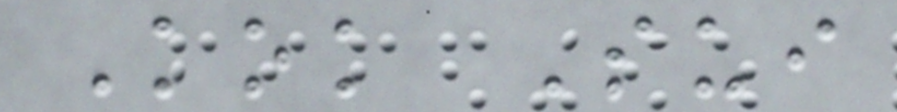Kok Sui
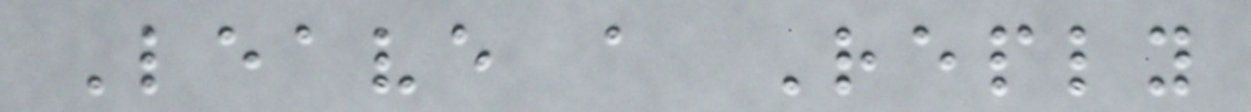Leave a Reply
